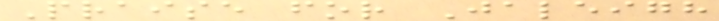Praise for Jaleigh
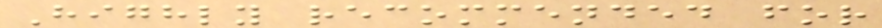Highly recommended for
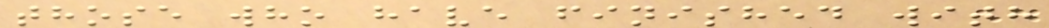those who have finished with
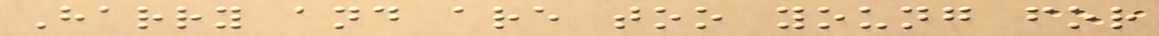Harry and are too young for
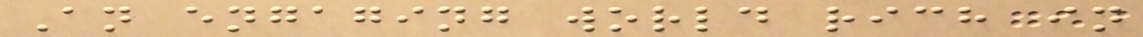An engaging world rich in
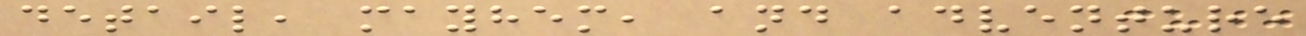detail, mayhem, and adventure
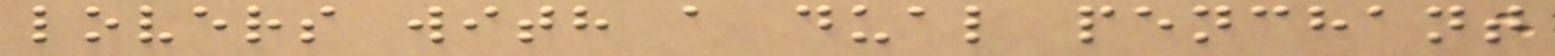lovers with a dual penchant
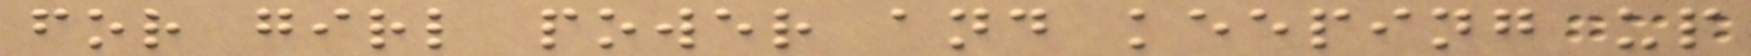for girl power and keeping up
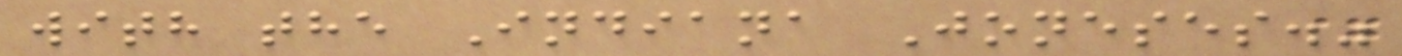with the Indiana Joneses."
